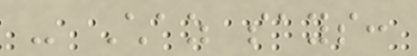- Chaz says:
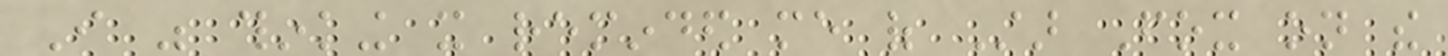I was thinking it reminded me of Star Fox on the
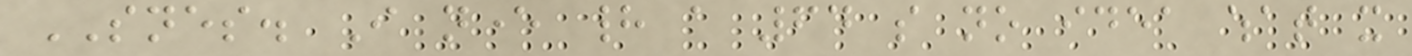SNES. I never had a 64 so no idea what it
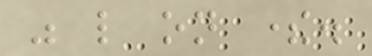was like on there.
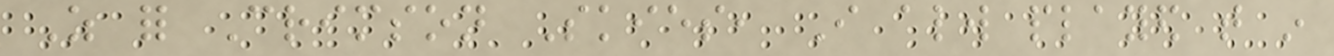As for Crimson Skies, I always played that in
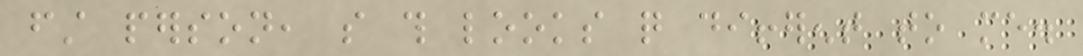first person, so this looks quite different to me.
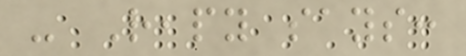- Reapy says:
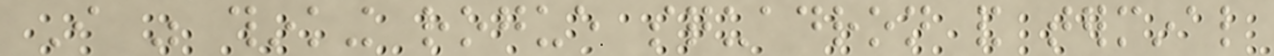I was thinking rogue squadron and terminal
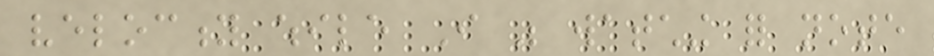velocity while I was watching for note
